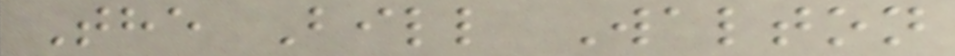The Bill Walton
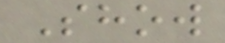Show
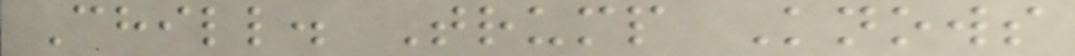Chill. Trump Knows
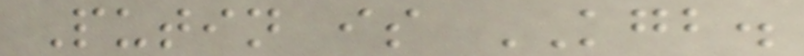Putin is KGB.
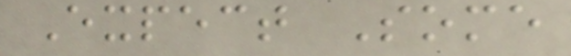Expect Some
